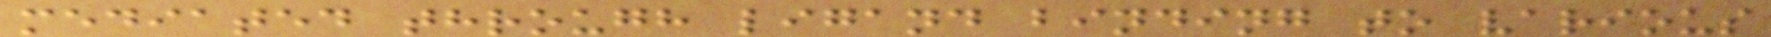mediated through ligand binding to various
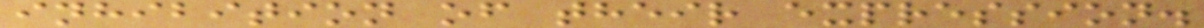inhibition of their expression.
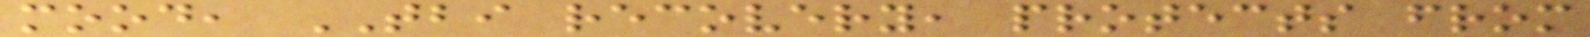mood, TBI recovery, protects from
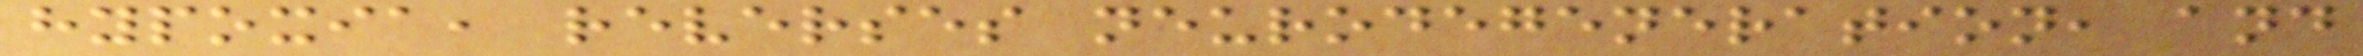hypoxia, reverses neurodegeneration, and
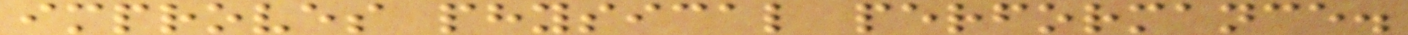improves physical performance.
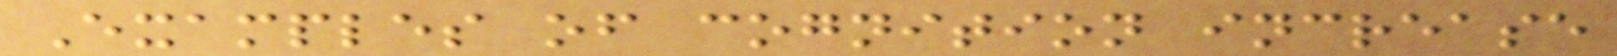Examples of cognition increase
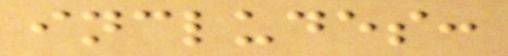includes:
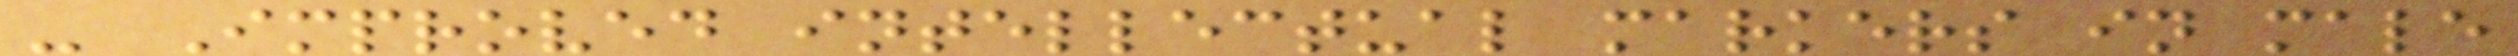- Improved intellectual markers in male
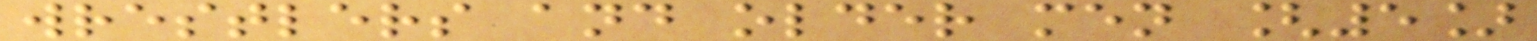wrestlers and older men [5]
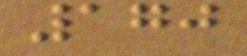170
